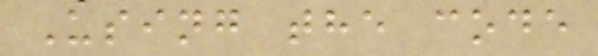Using the code
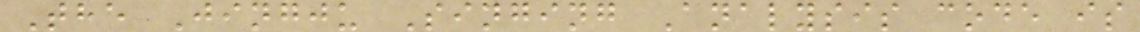The Jingju Singing Analysis code is
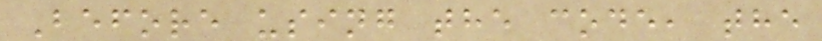Before using the code, the
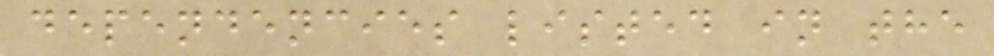dependencies listed in the
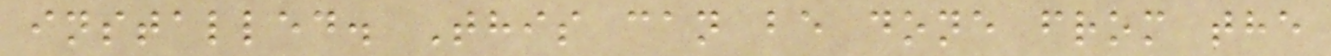installed. This can be done from the
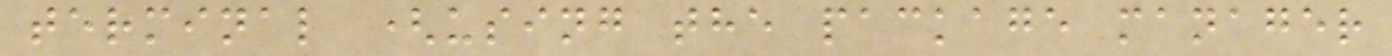terminal (using the package manager
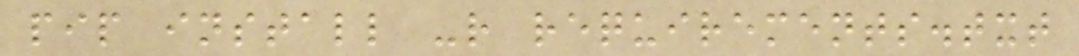pip install -r requirements.txt
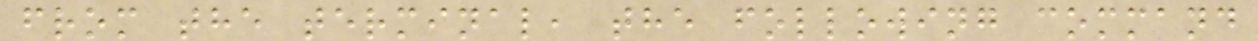from the terminal, the following command
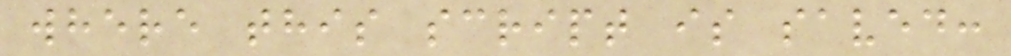where this script is saved:
